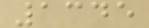1345
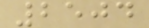2504
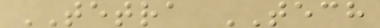TETRA TECH
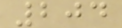204
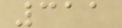311
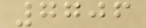7706
